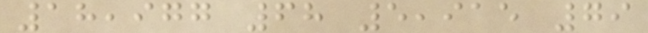18,977 68 5,915 79
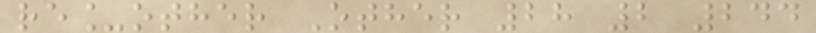re_other Other 28 2 244
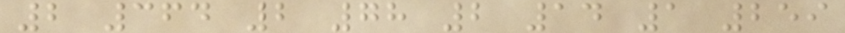2 364 2 78 2 14 1 259
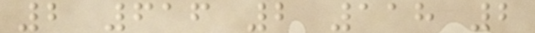2 616 2 118 2
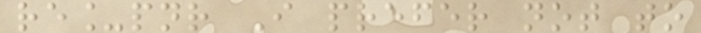re_pnr I prefer not to
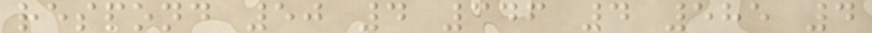respond 50 4 346 4 585 4
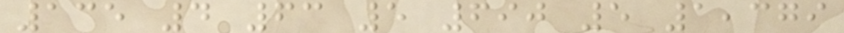135 4 63 5 690 5 1,379
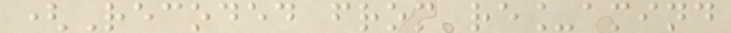(Recoded from re_amind
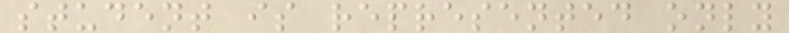student is represented only
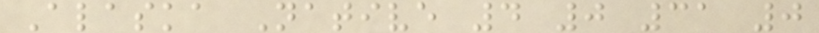Alaska Native 4 0 31 0
